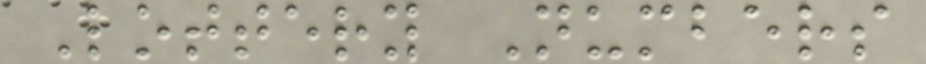Lottery Numbers
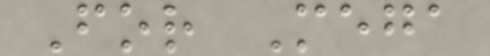For Mega
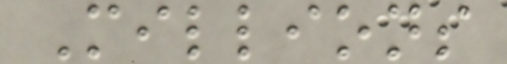Millions
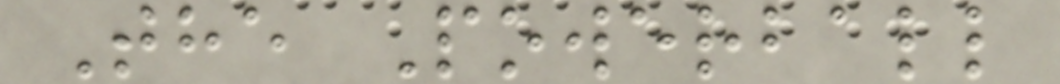The Powerball
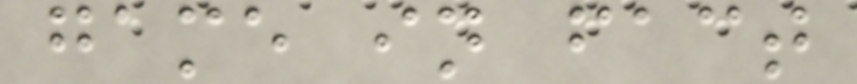game in fact
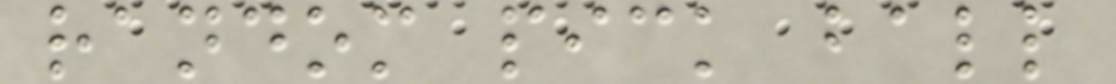random pick ball
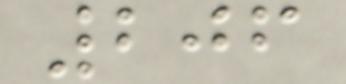206
